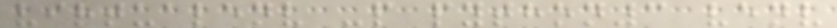virtualenv -p python3 venv
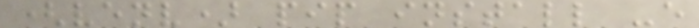(venv) pip install -e
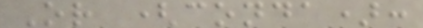Or (conda):
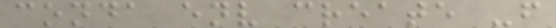conda env create -f
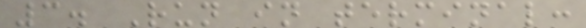3. Run in terminal:
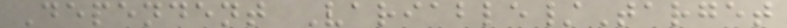Dependent Variable/Target
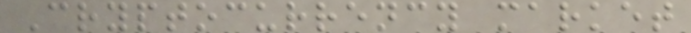Cryptocurrency market
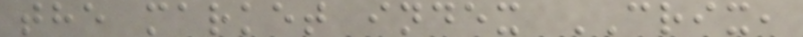the market index CRIX,
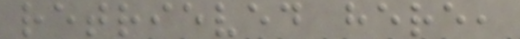retrieved here,
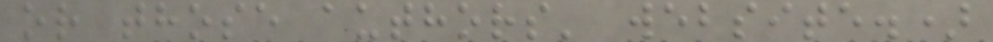or those authors' website.)
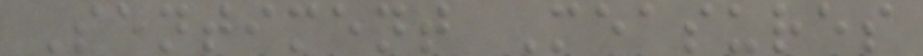Sentiment Measures
